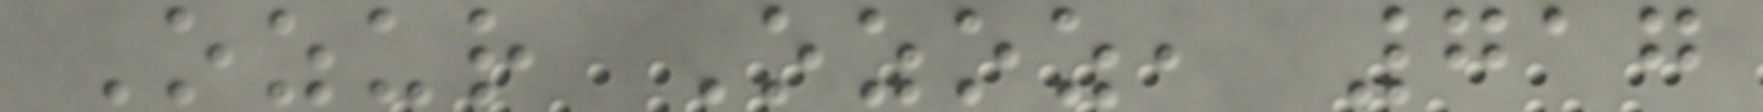Ozur Ozoz, 717
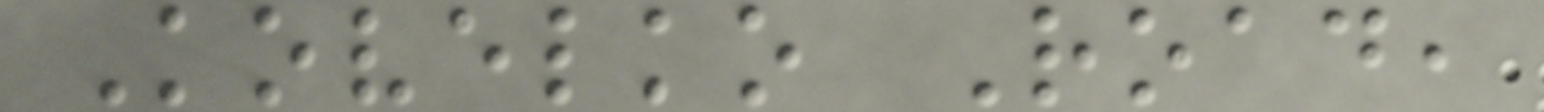Kovelko Road,
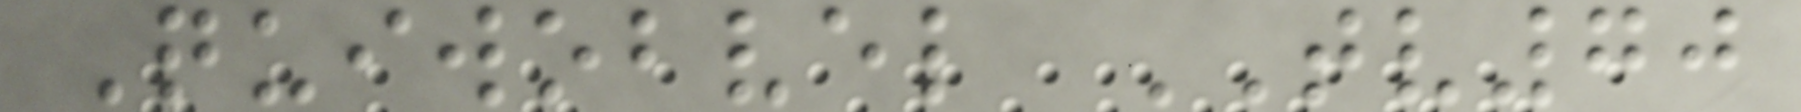Quiwobvel TV70
